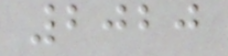2020
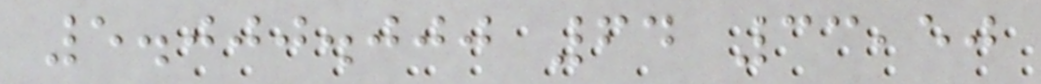5.000.000 64 33,50
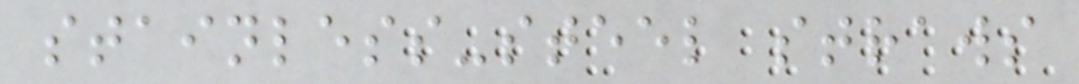stainless-steel straws
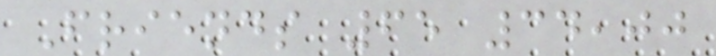Friends 65 34,00
